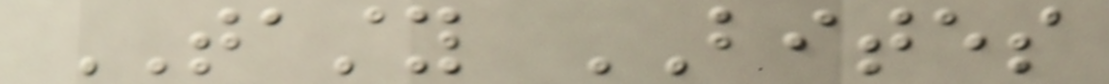TASTY BITES
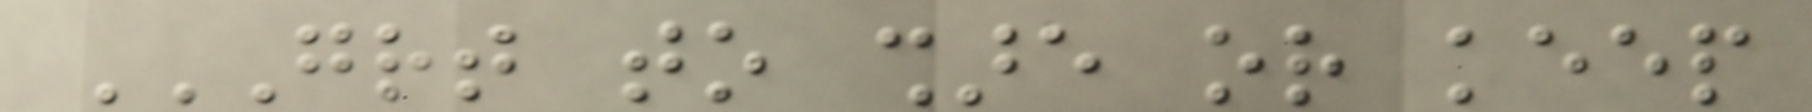GREAT TO SHARE OR KEEP
